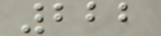222
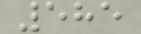585
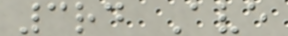3rd Ave
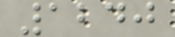1240
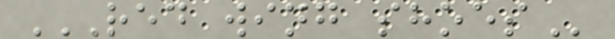RED WING SHOES
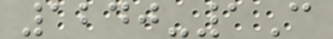1240-1C
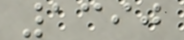1390
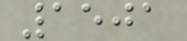1501
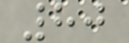80
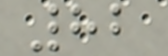82
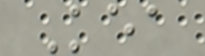Kea
